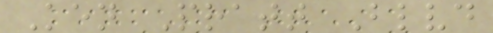Ken Pratt Blvd
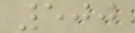500
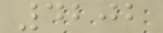4202
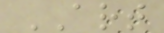ART
